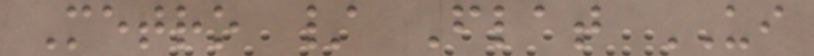Metro / Flat UI
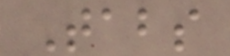Tabs
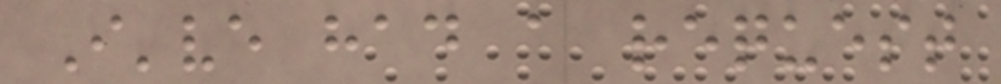I've had a request
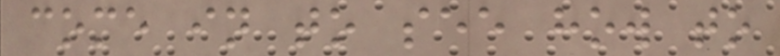come in to see how to
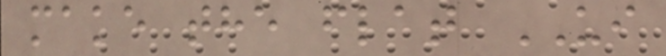make the flat UI
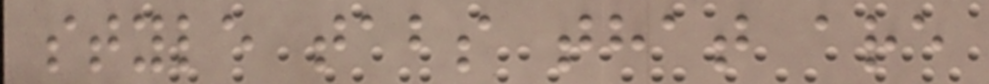style tabs that are
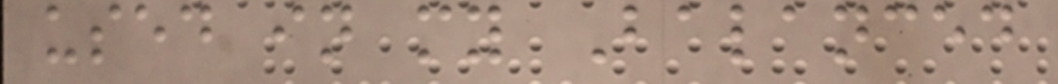used in my Balanced
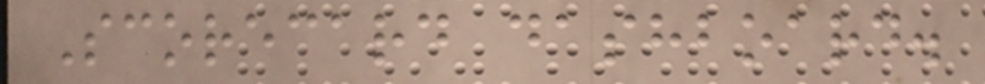Scorecard dashboard.
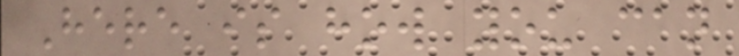Here is how you can
